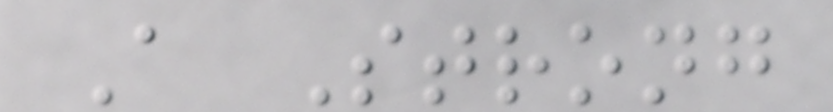A Strong
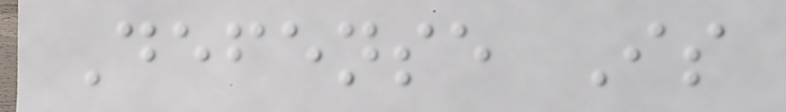Defense Is
